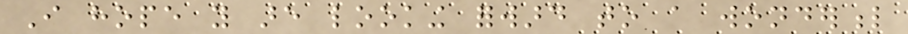I hope you are looking forward to a wonderful
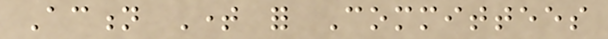Action Time for Committees
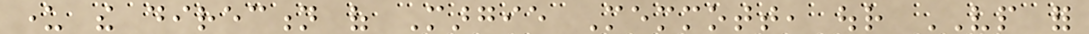under the direction of Margie Memmott, our VP for
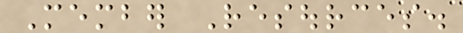Member Resources.
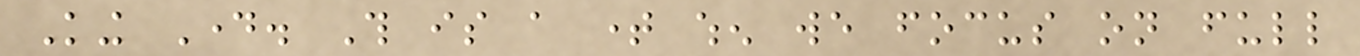King Day. This is a time when we focus on full
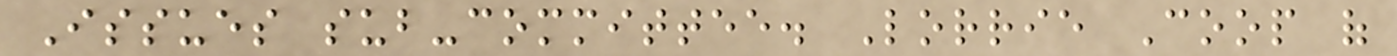Issues sub-committee. Lorrie Coop of
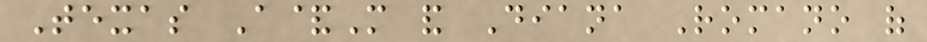Texas A&M and Diana Romano of
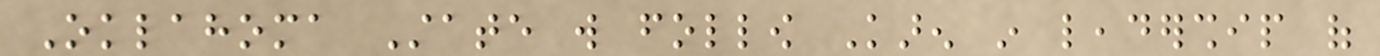Oklahoma State will follow Karen in leadership of
